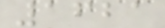1621
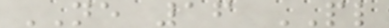NE 16 PL
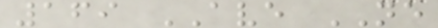169 AVE NE
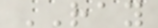RAY
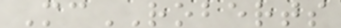McROBERTS
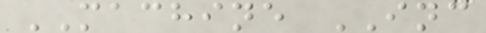MACHINE INC
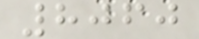8060
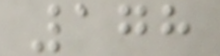178
